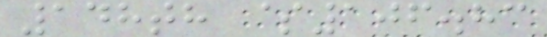148th $106.83
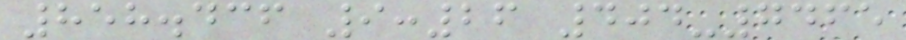858.436 9:26 404-7465
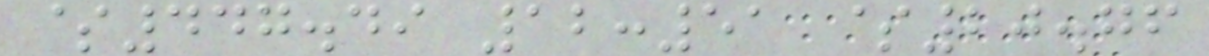$447.49 12:51 $20.76
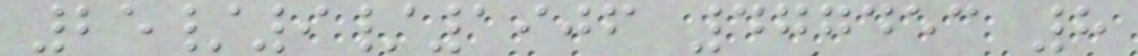25/9/1906 477453 8
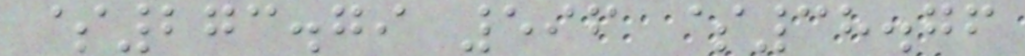$273.79 596 $38.76
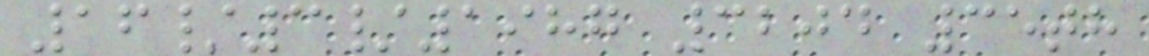16/3/1987 3204 35th
